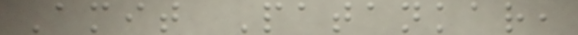Amit Patankar,
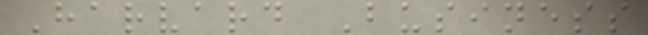Harvard Business
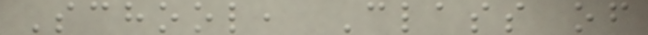School, Class of
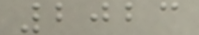2023
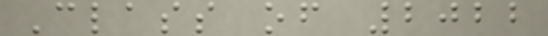Class of 2022
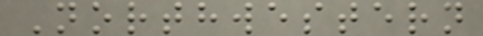Northwestern
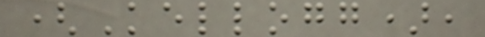(Kellogg),
